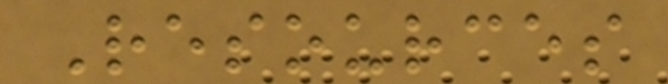Resources
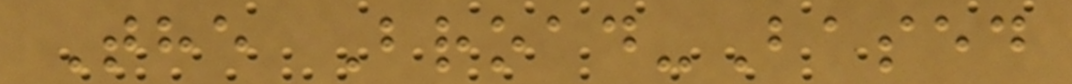The Broad-Based
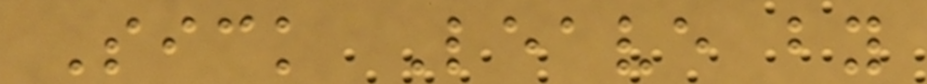Sick Leave by
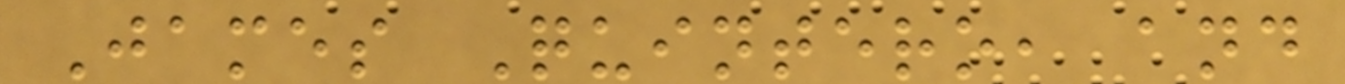James Quintero, and
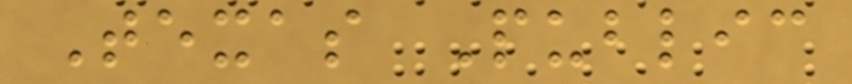Texas Public
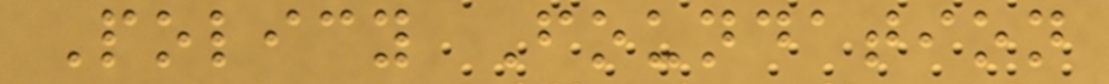Policy Foundation
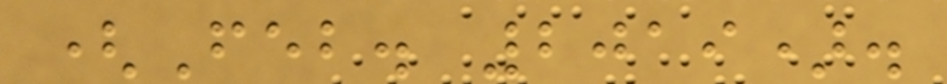(Feb. 2019).
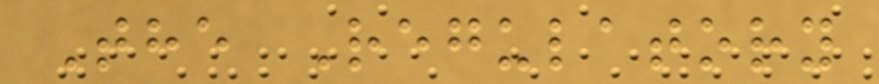The Regulatory
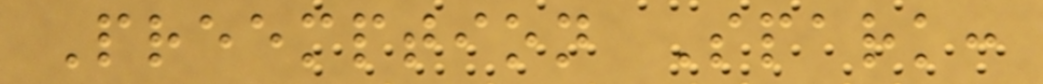Preemption Spark:
